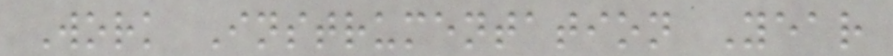Work Instrumentation Year
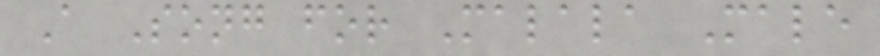A Song for Malala Male
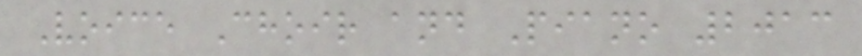Voice Choir and Piano 2013
